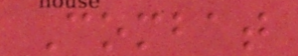Combat
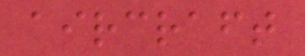aircraft
